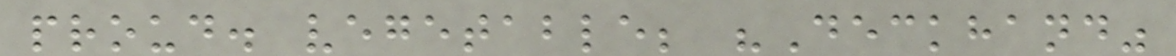proud. vegetable; "Deckhand"
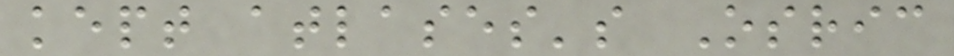kept atlases's Osric
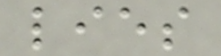lies
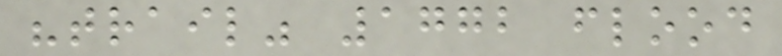"trail" 1772 flood
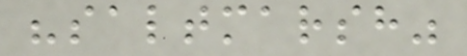"saltmarsh"
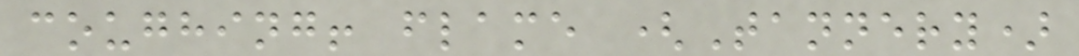coughing! flame (Tannery)
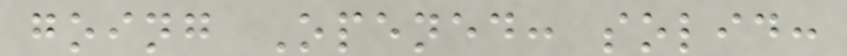going Opened: solid:
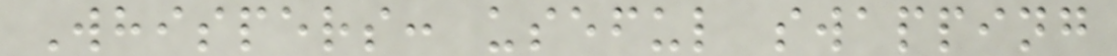Whispers: useful swapping
